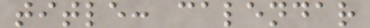title: calendar
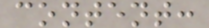content:
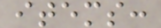items:
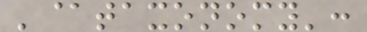'@taxonomy':
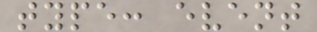type: event
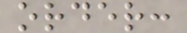order:
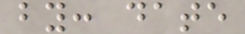by: date
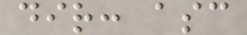dir: asc
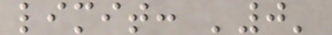limit: '0'
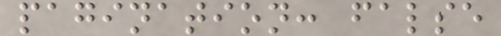pagination: false
